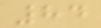84
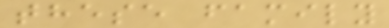these family
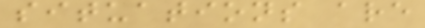situations are
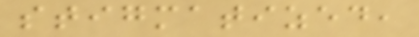stigmatized,
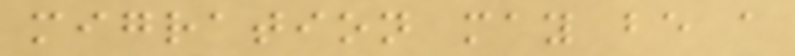migration may be a
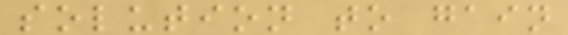solution to gain
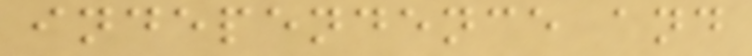independence and
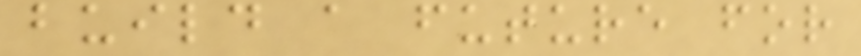build a future for
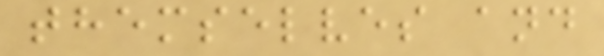themselves and
